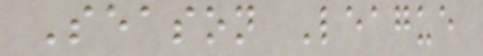Season League
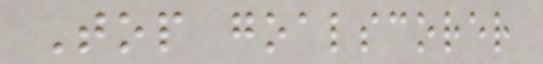Top goalscorer
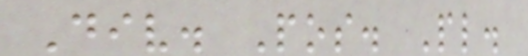Div. Pos. Pl.
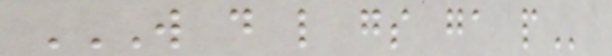W D L GS GA P
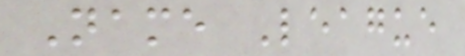Name League
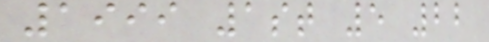1999 1st 5 22
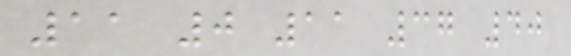11 0 11 37 40
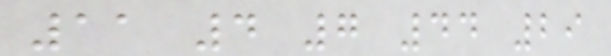11 4 7 44 29
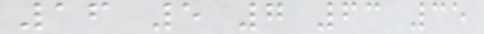16 5 7 63 35
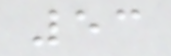53
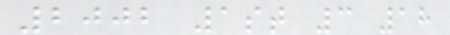2002 1st 3 18
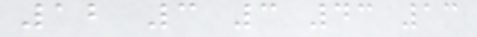12 3 3 43 13
